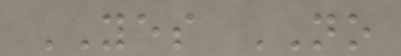YES NO
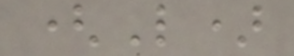(L)
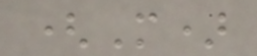(M)
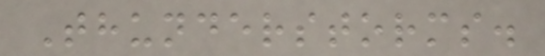Thunderstorms.
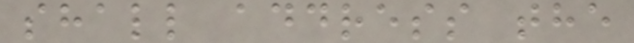shall address the
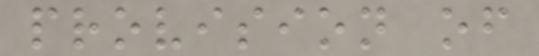provision of
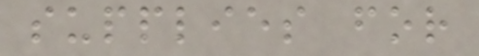supplies for
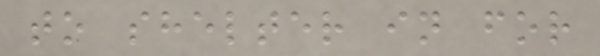to shelter in for
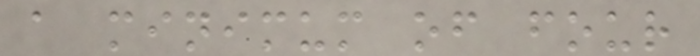a minimum of four
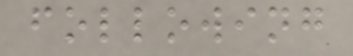following
